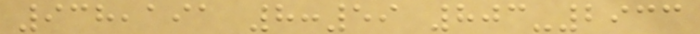938,191 8:59 803-2933
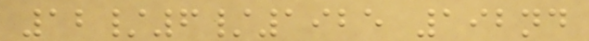12/6/1925 192nd
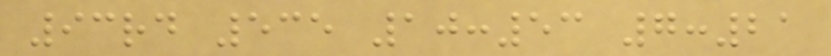93rd 535 10:53 7:21
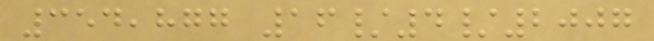354,877 16/4/2007
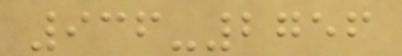936-2756
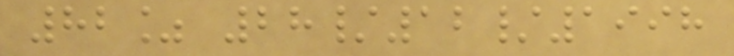82% 28/12/1998
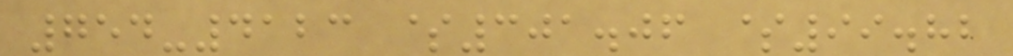754-4123 $301.06 $99.82
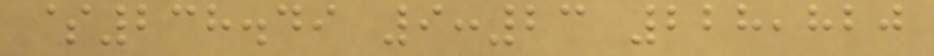$238.49 9:23 228,820
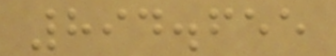894.655
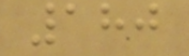180
